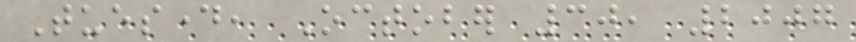Tuesday, October 30, 2007
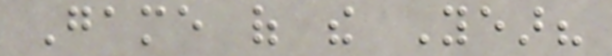Game of the Year?
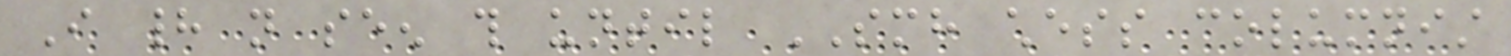I had not seen this until SMH chess columnist
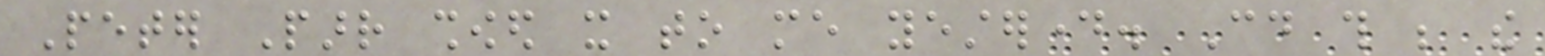Peter Parr showed it to me yesterday. Could this be the
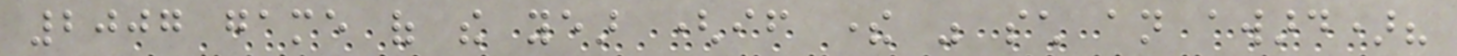2007 game of the year (if there was such an award)?
